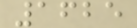1625
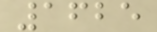1625
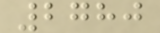2780
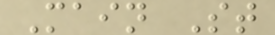Main St
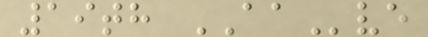19th AAve
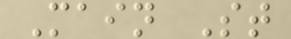Main St
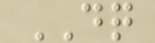DQ
